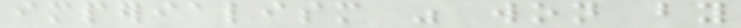imperialism was won by
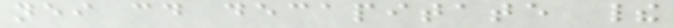neither could decapitate their
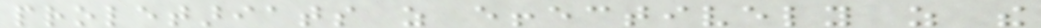proletariats as effectively as the
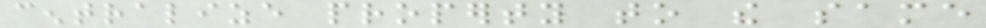centralize property to the same
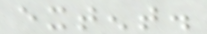extent.
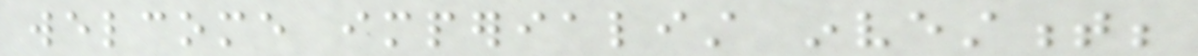welcome imperialist investment;
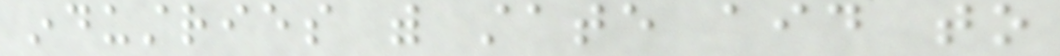industries with state aid to
